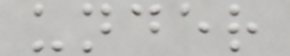under
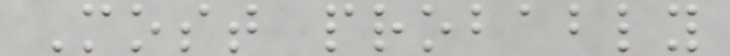Most probably
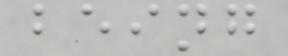being
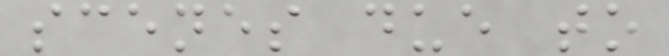scenes due to
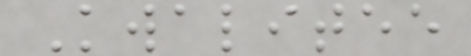Kwalitee
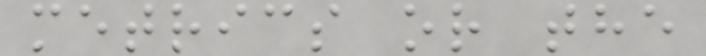metrics or the
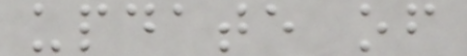update of
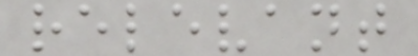relevant
